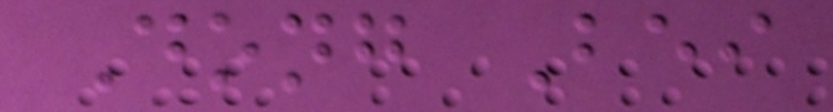Dong Bei
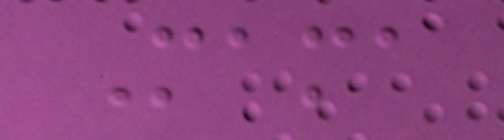Mama
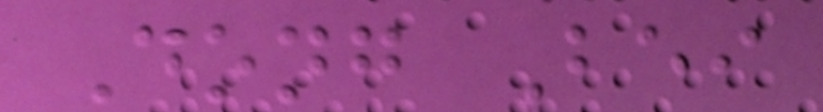Dong Bei
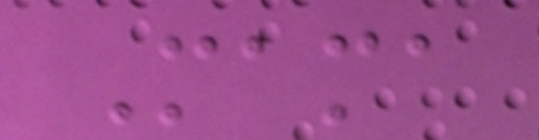Mama
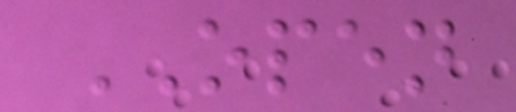OPEN
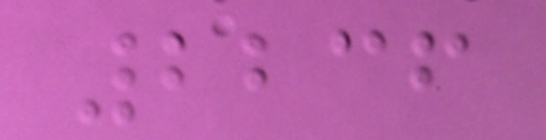2236
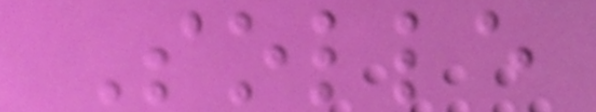Solle
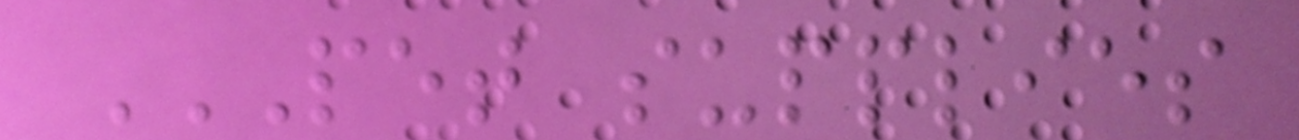PET SUPPLIES
